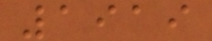1919
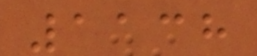1138
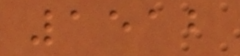1512
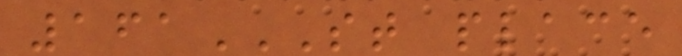161ST PLACE
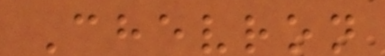Chevron
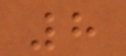8
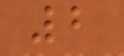2
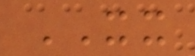XX
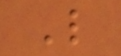L
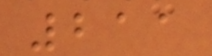211
